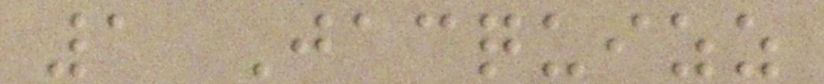1 Jacquizz
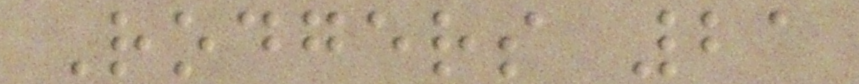Rodgers 21
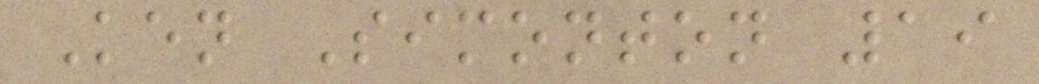Ken Simonton 19
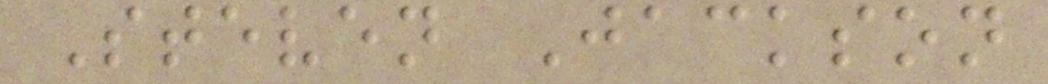Steven Jackson
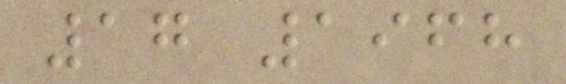17 1968
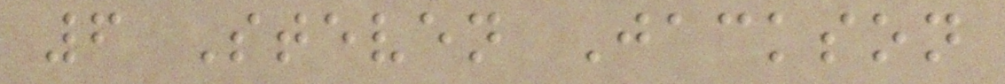6 Steven Jackson
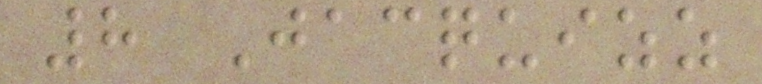8 Jacquizz
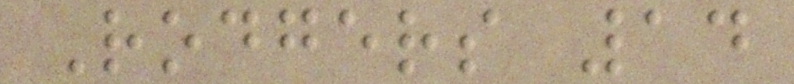Rodgers 14
